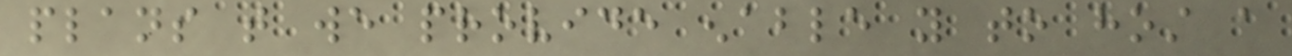plans that we provide enable you to host a
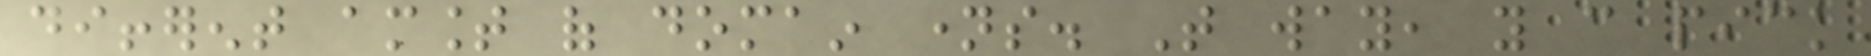different amount of domain names. That way, you can pick
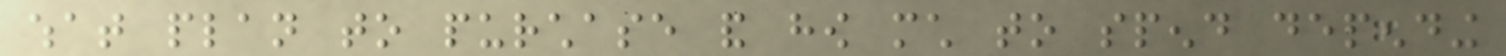what plan to purchase and how much to spend depending
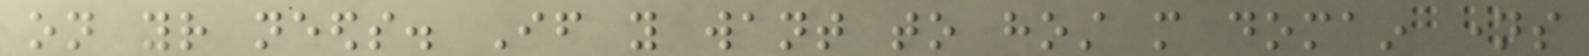on your needs. If you want to host more domain names
